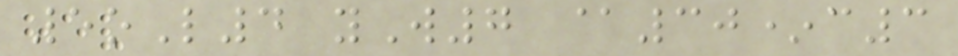5oL4 yW7 @30*c3
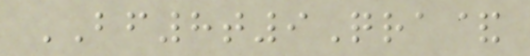BF8t9Qra&
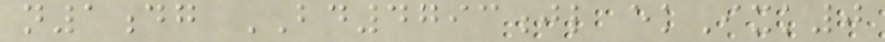n1dg BD4793jl ekIxk0
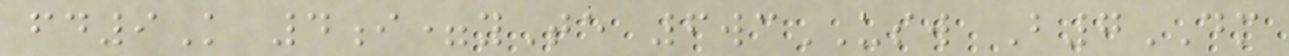fd9K 4i=yTe 6wcUSW B7DM
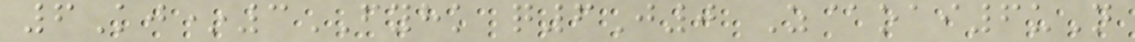6Kj*3FYHK q6J0 Z@oai6uN
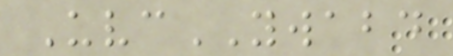UvcYWABD
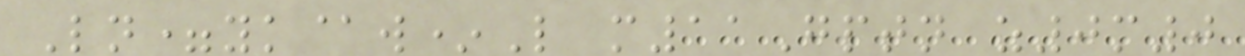Ln=yk@w*L m11Gptn z0m0
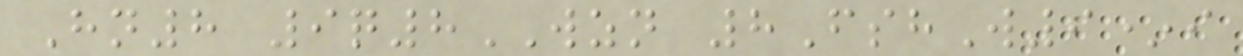Hn8 9q8WZN 8FshW9*i
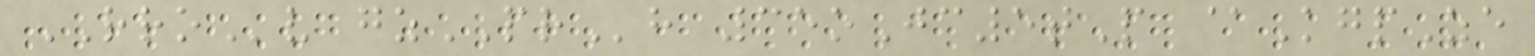RROv gzPRh 35oJc5tP @KgpZe
